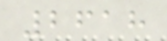2618
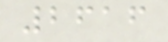2616
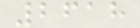2618
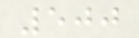500
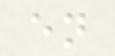en
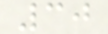30
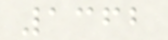1362
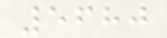5680
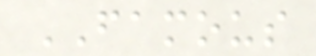FAMOUS
